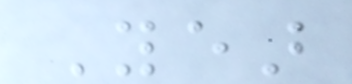Year
